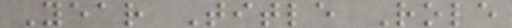Year Title Role
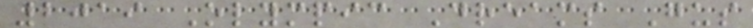2019 Olympic Dreams Gus
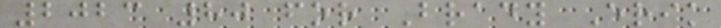2023 80 for Brady Erik
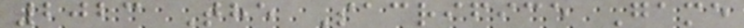2023 The Sacrifice Game
